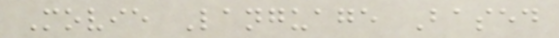Movie Language Based
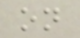on
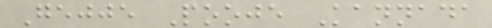Gejje Pooje Kannada
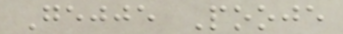Gejje Pooje
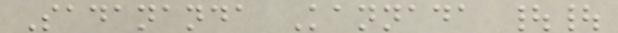Sadananda Kannada ||
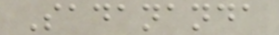Sadananda
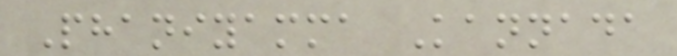Phaniyamma Kannada
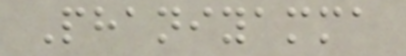Phaniyamma
